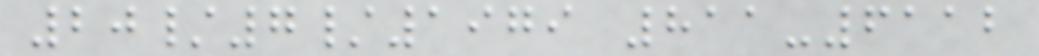20/7/1979 811-6112
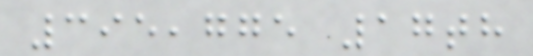395,775 17th
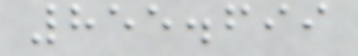855.699
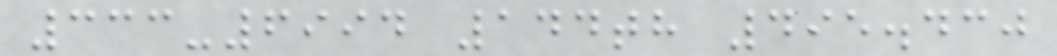333-6994 144th 495.430
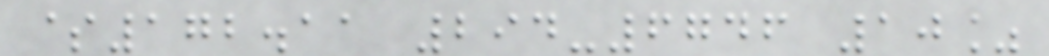$172.11 294-6746 10%
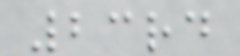23rd
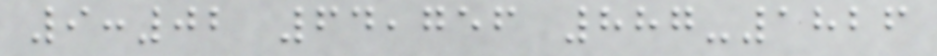9:02 64,756 887-1826
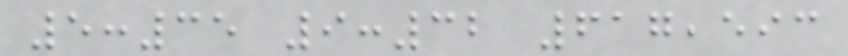5:35 9:32 617,593
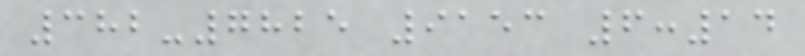382-7825 9153 6:14
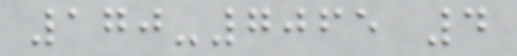170-7065 4
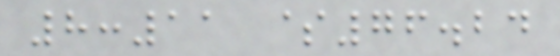8:11 $76.24
